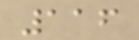116
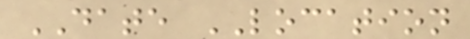DATE LOCATION
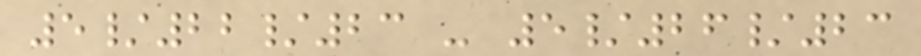5/22/23 - 5/26/23
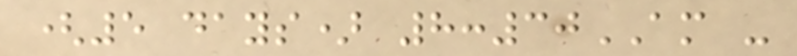(5 days) 8:30AM -
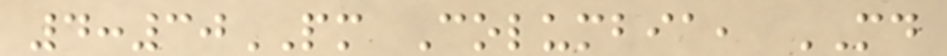4:30PM Columbia, MD
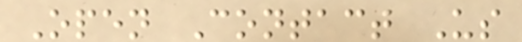Open Contact Us
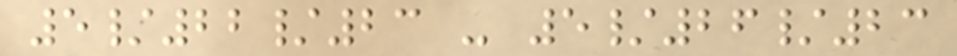5/22/23 - 5/26/23
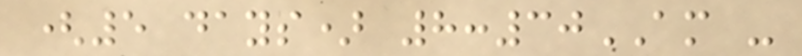(5 days) 8:30AM -
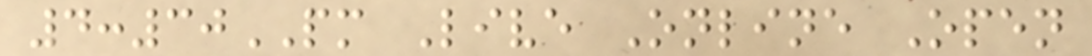4:30PM Live Online Open
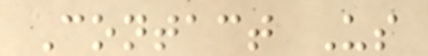Contact Us
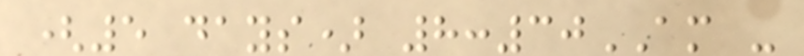(5 days) 8:30AM -
